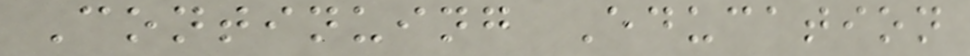Continuing Education
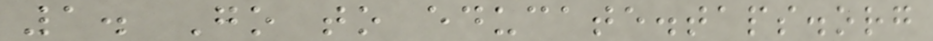1. Go to educate.taps.org
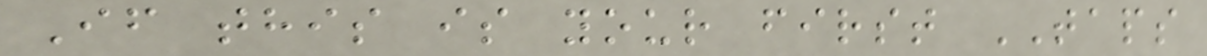If this is your first TAPS
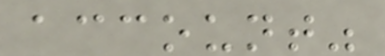account"
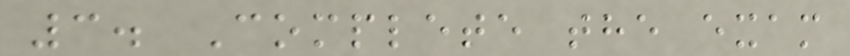3. Complete the exam
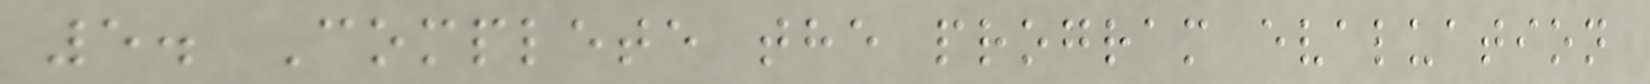5. Complete the program evaluation
